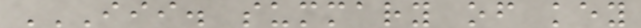III. SUMMARY OF KEY
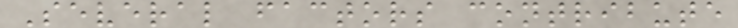Several factors contribute
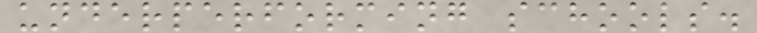underperforming schools.
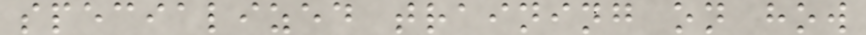specialized training on how
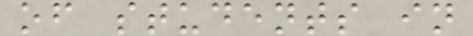of students in
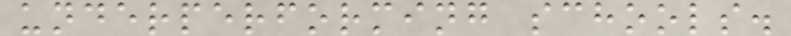underperforming schools.
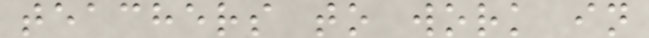teachers to work in
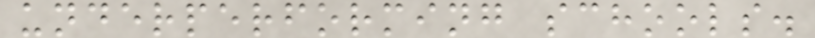underperforming schools.
